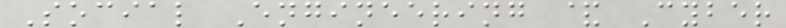Social Engineering & Cyber
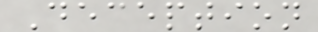Deception
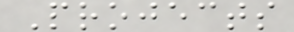Projects
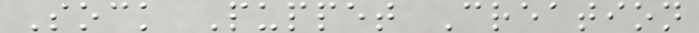Sock Puppet Creation
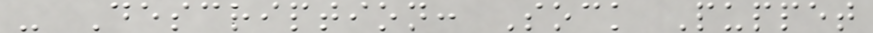- Description: Sock Puppet
